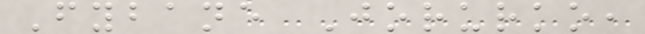Fybane Jorurko,
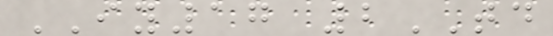IY17 2TD
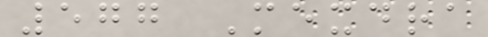577 Mexdra
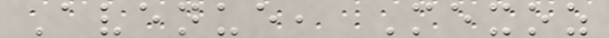Avenue, Mexoz
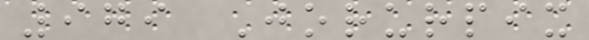979 Jorurpix
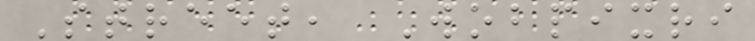Street, Wobpixri
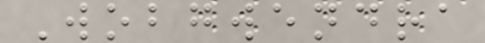Wobgwendra
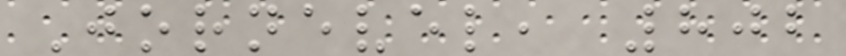Jornevel, 802
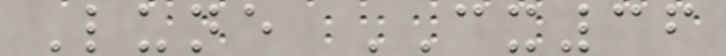Lune CX36
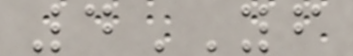4YF
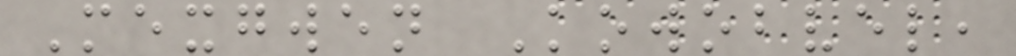Mexgwen Kowobvel,
